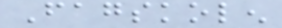Fagskolen
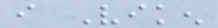i Viken
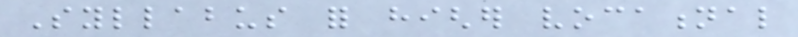Syllabus for higher vocational
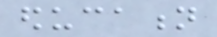education
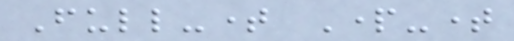Full-time Part-time
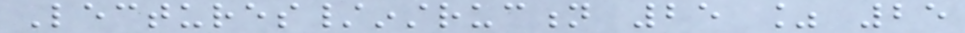Lectures/instruction 25 % 25
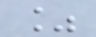%
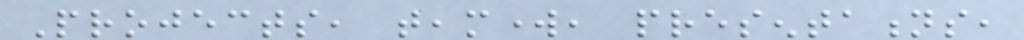Projects, teamwork, presentations,
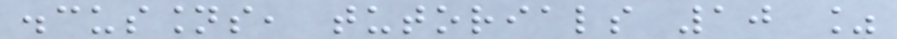discussions, tutorials 10 %
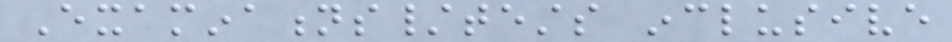Examinations/tests inclusive
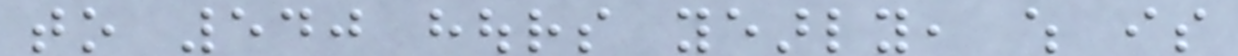to 540 hours yearly, which is
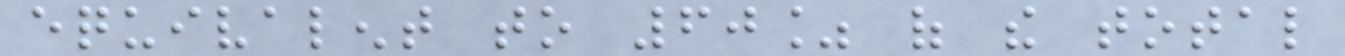equivalent to 60% of the total
